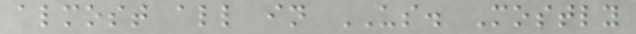almost all in US. Mostly
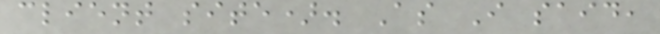client site). As I said,
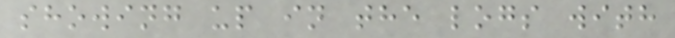showing up in the logs with
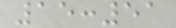15:51
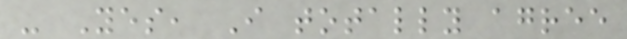- Yes, I totally agree
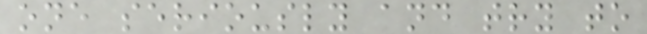one seriously and try to
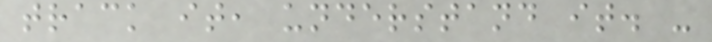track it, understand it. -
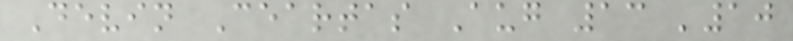Devin Ceartas Aug 13 '10
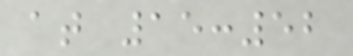at 15:52
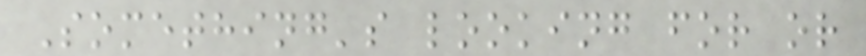Something's looking for or
